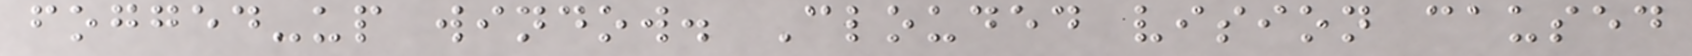fogged-up window. Clouded vision caused
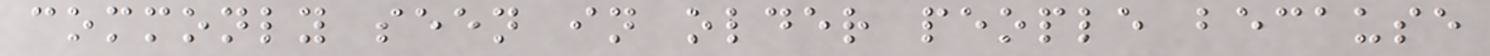commonly seen in older people because
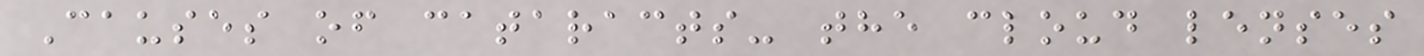Causes of cataracts- the cloud lenses
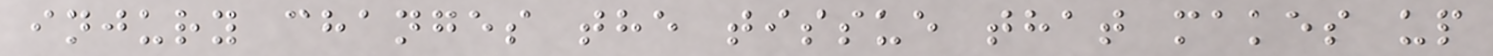injury changes the tissue that makes up
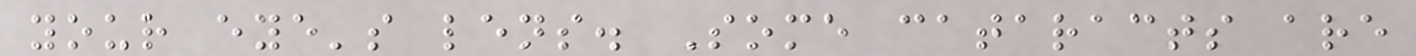your eye's lens. Some cataracts are
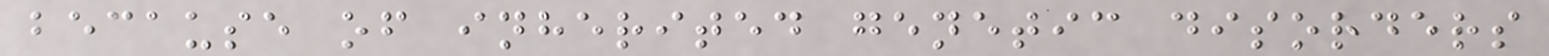because of inherited genetic disorders
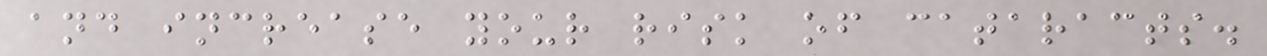and increase your risk of cataracts.
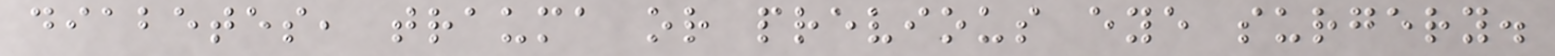diabetes, trauma or previous eye surgery.
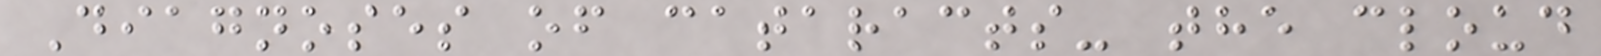Diagnoses of cataracts- the cloud
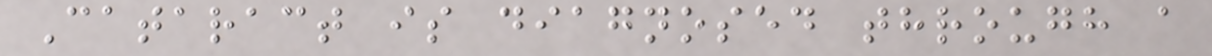Cataract is diagnosed through a
